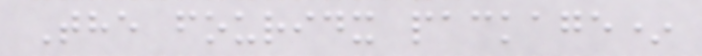The fouridx package*
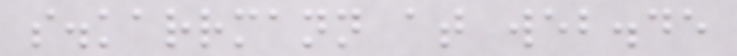s.karrmann at web.de
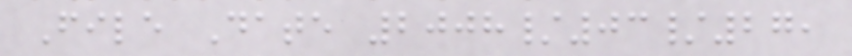File Date 2008/03/27,
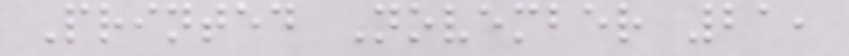Printed November 21,
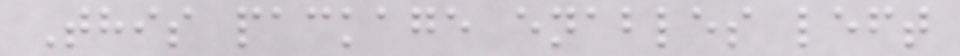This package enables left
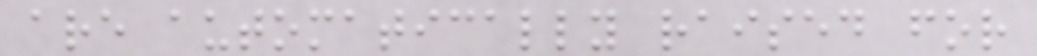are automatically raised for
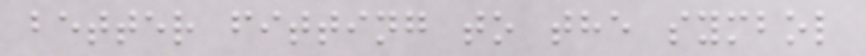better fitting to the symbol
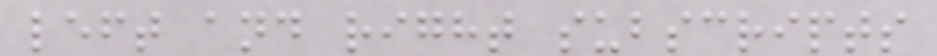left and right subscripts
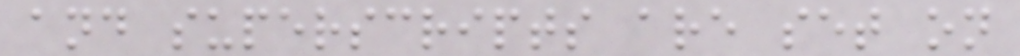and superscripts are set on
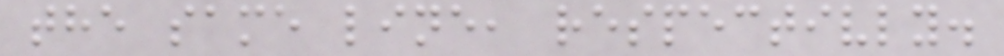the same line, respectivly.
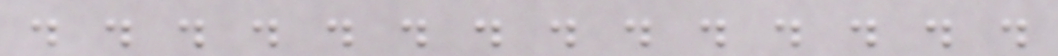. . . . . . . . . . . . . .
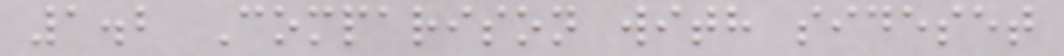1.2 Comparison with sideset
